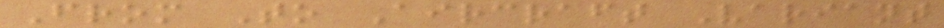From To Aircraft Variant
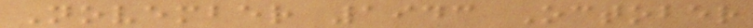November 1943 October
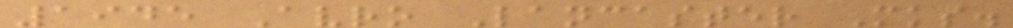1945 Avro Lancaster Mks.
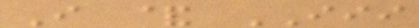I & III
